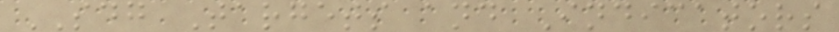SDG Targets and Indicators
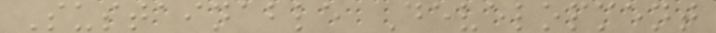Sustainable Development
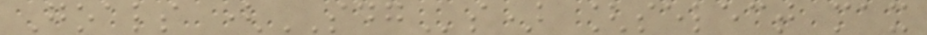Goals (SDGs) [select max
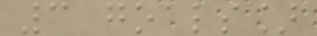3 goals]
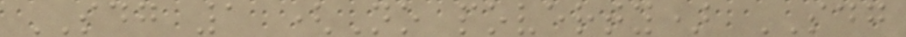SDG 1 (No poverty) SDG
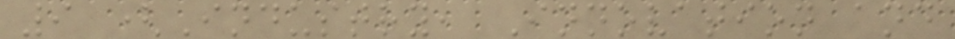9 (Industry, Innovation and
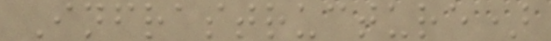Infrastructure)
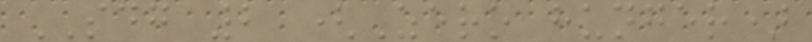SDG 2 (Zero hunger)
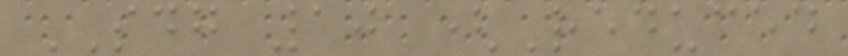SDG 10 (Reduced
